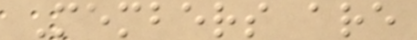Members are
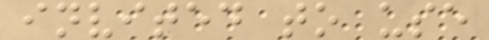invited to use
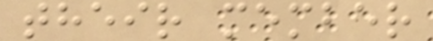their member
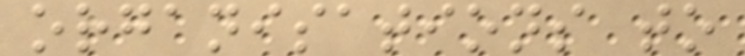organisations to
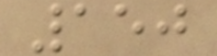150
